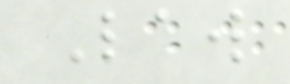Law
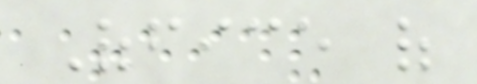Office of
